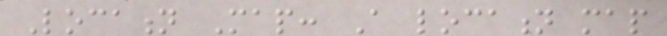Location Map: A location map
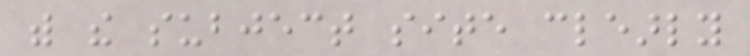with the subject site clearly
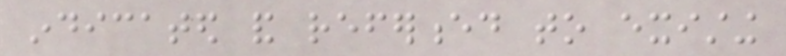indicated and referenced to existing
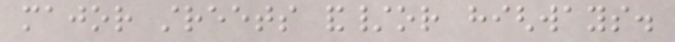major streets and/or highways.
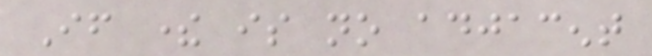If there is no adjacent
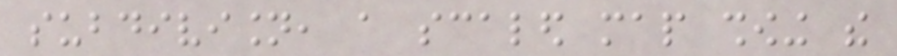subdivision, a scaled map showing the
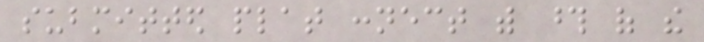submitted plat connect with those of the
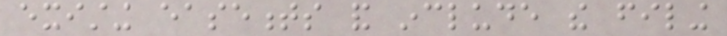existing easements and include the filing
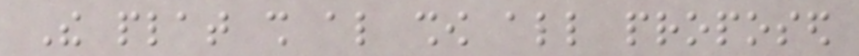The plat shall also show all proposed
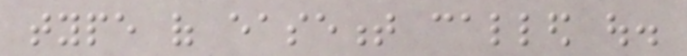type of easement called out.
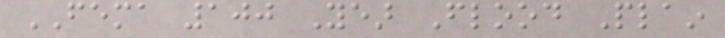FEMA 100 Year Flood Plain
